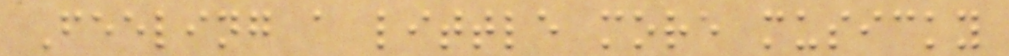Feeling a little more musicky
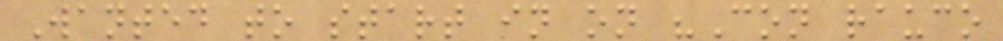Wanted to start in on "Con rauco
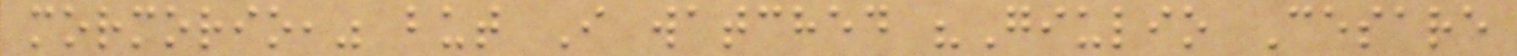mormorio," but I watched "Giulio Cesare
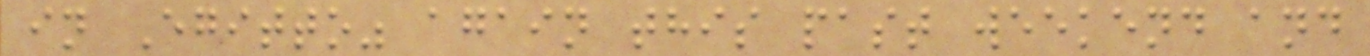in Egitto" again this past weekend and
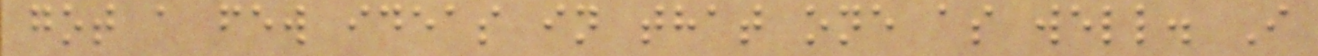got a few ideas in that one as well. I
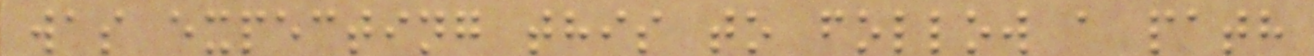was expecting this to follow a path
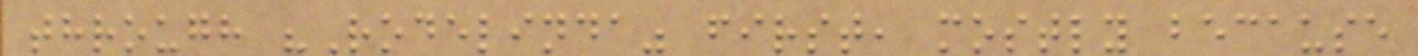through "Rodelinda" first, mostly because
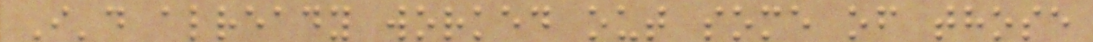I'd already worked out some of those
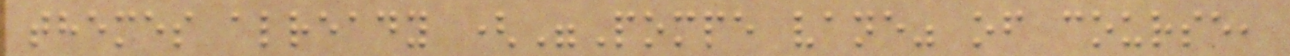themes already ("Pompe vane" of course,
